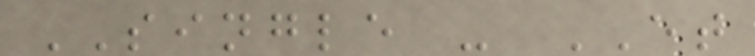SINGLE - ET
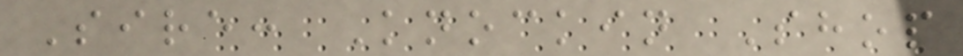Sire: Knockin Shop
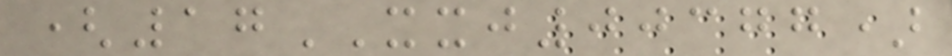(17XXJ00377)
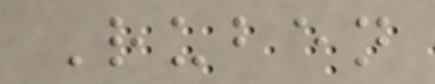Ruben
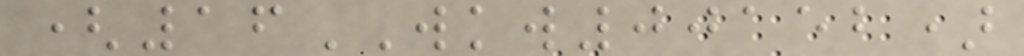(16WKW00152)
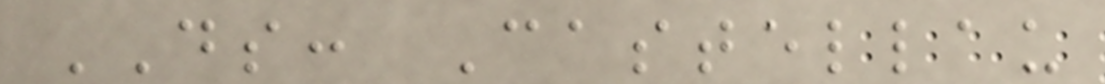DS: Castellau
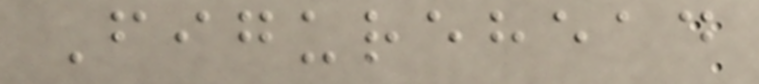Figurehead
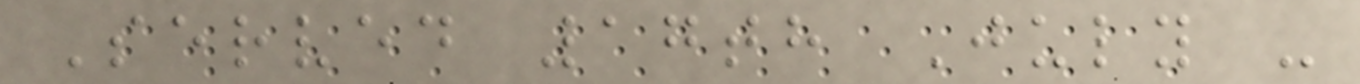Served 17th July -
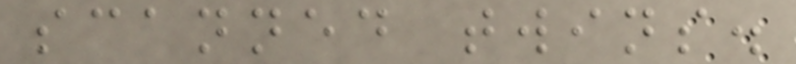scanned twins.
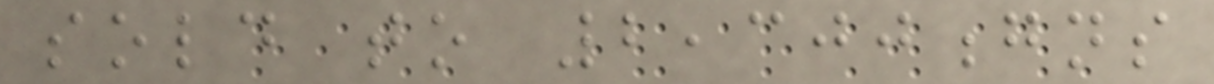sold to 2,300gns
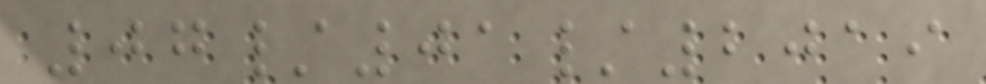07/01/2019
